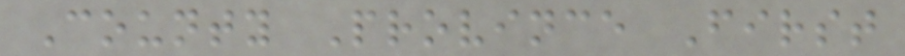County Province First
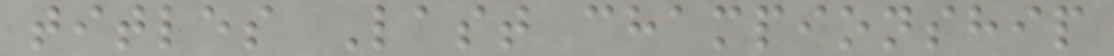titles Last championship
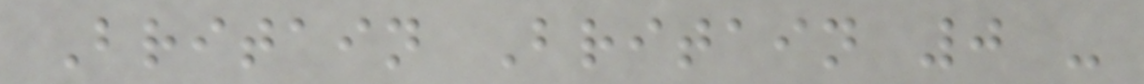Britain Britain 0 -
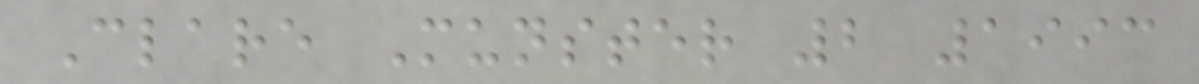Clare Munster 2 1993
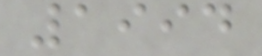1994
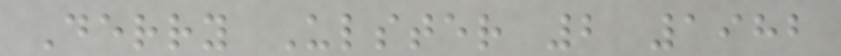Derry Ulster 2 1982
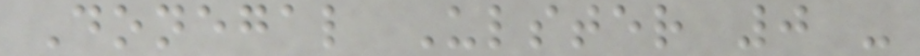Donegal Ulster 0 -
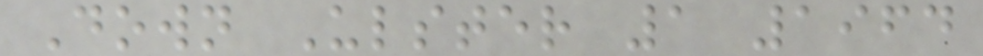Down Ulster 1 1964
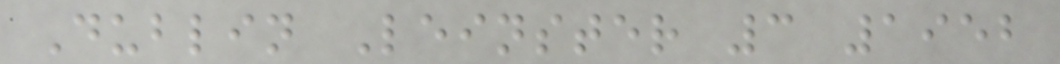Dublin Leinster 3 1952
